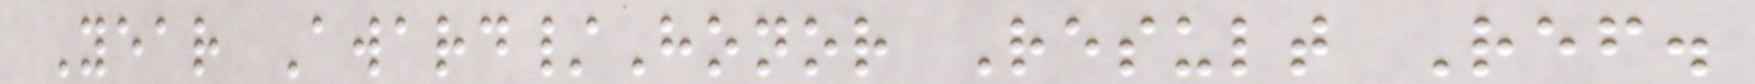Year Award/Honor Result Ref.
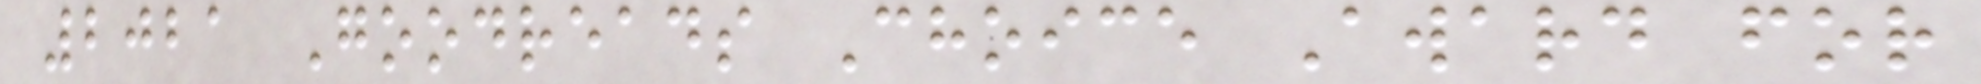2021 Goodreads Choice Award for
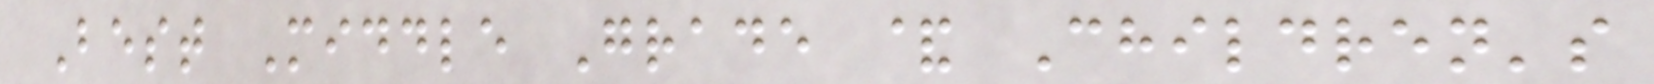Best Middle Grade & Children's
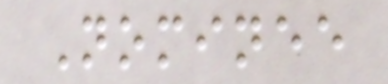Nominee
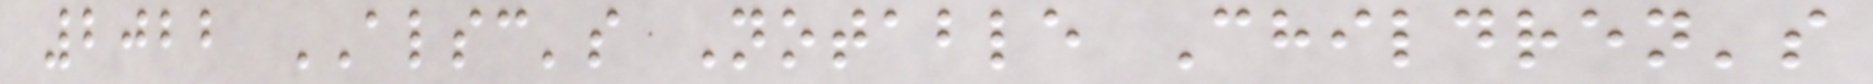2022 ALSC's Notable Children's
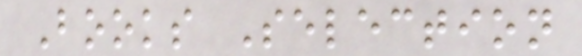Books Selection
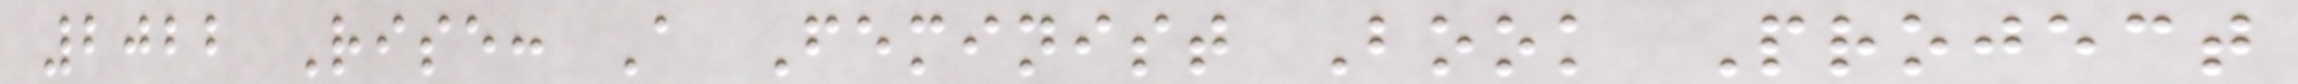2022 Rise: A Feminist Book Project
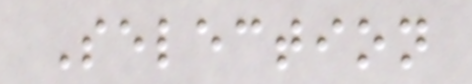Selection
